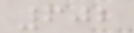602
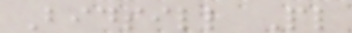Bidsill Pl
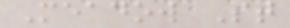Meadow St
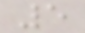5
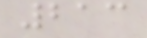213
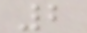2
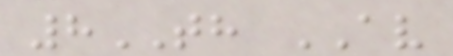8TH AV
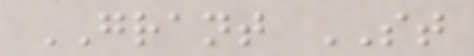GRANT ST
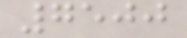7500
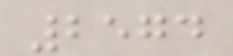2574
